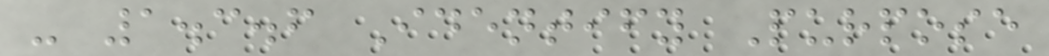- 1.3.6 Identify Purpose
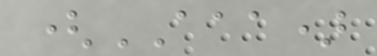(AAA)
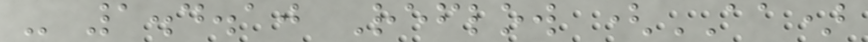- 1.4.10 Reflow (AA)
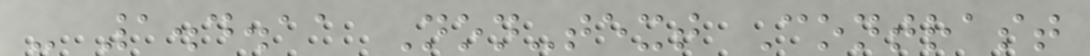- 1.4.11 Non-text Contrast
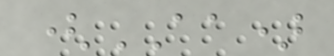(AA)
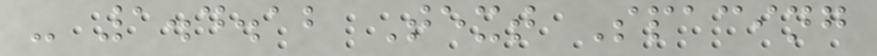- 1.4.12 Text Spacing
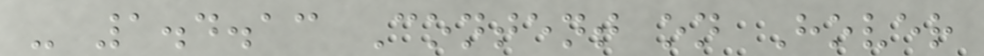- 1.4.13 Content on Hover
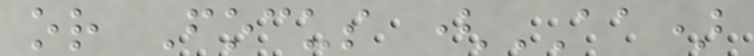or Focus (AA)
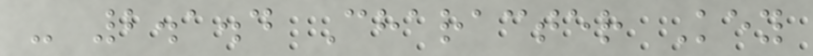- 2.1.4 Character Key
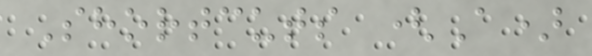Shortcuts (A)
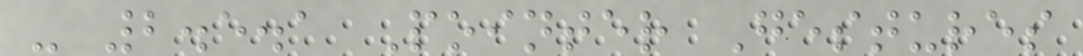- 2.5.1 Pointer Gestures
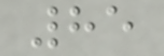85
